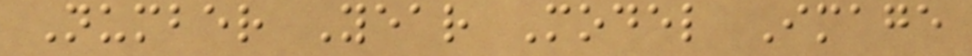Number Year Model Image
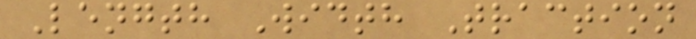Length Width Traction
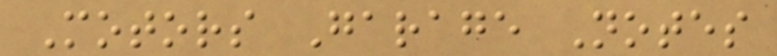Motors Garage Notes
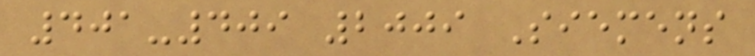401-409 2009 Siemens
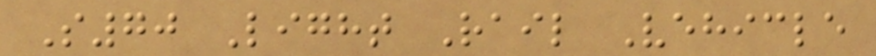S70 Light Rail Vehicle
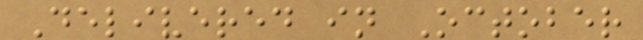Delivered in October
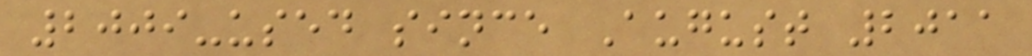2009-used since August 2011
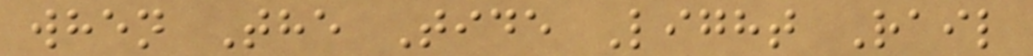when The Tide Light Rail
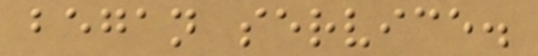began service.
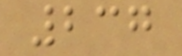237
